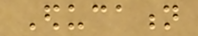Education
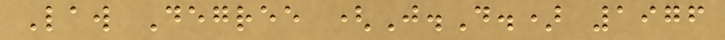Law Degree (J.D.) 1976
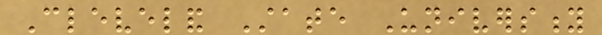Cleveland State University
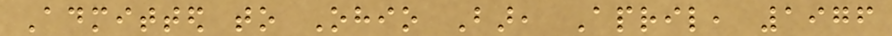Admitted to Ohio Bar, April, 1976
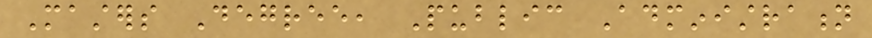Masters Degree, Public Administration
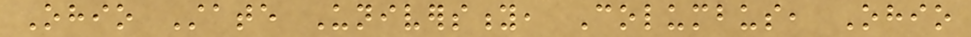Ohio State University, Columbus, Ohio
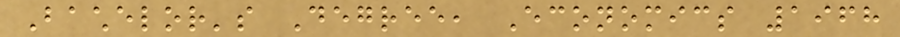Bachelor's Degree, Economics 1968
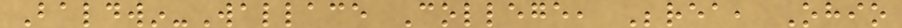Baldwin-Wallace College, Berea, Ohio
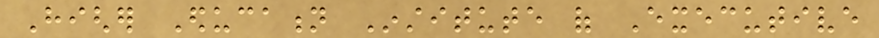Higher Education Institute of Executive
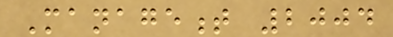Management 2004
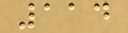114
